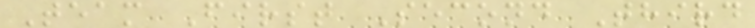Team First Second Third
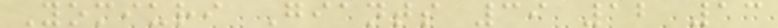Yomiuri Giants 39 12 13
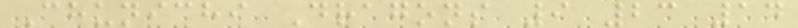Chunichi Dragons 9 23 14
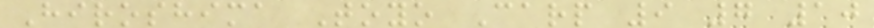Hiroshima Toyo Carp 9 7 10
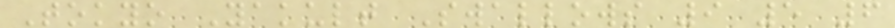Tokyo Yakult Swallows 9 5 6
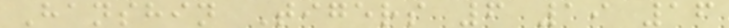Hanshin Tigers 6 19 16
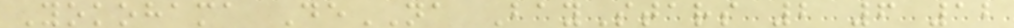Yokohama DeNA BayStars 2 6 12
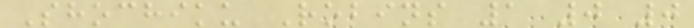Shochiku Robins 1 0 0
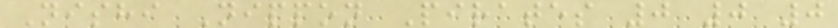Nishi Nippon Pirates 0 0 0
